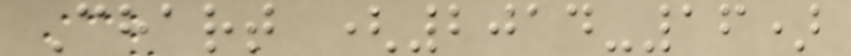Chart (2014-16)
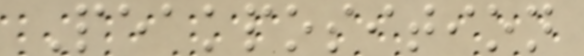Peakposition
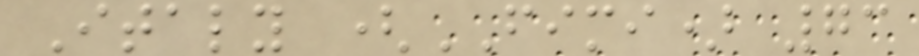Italy (FIMI) 73
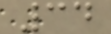34
